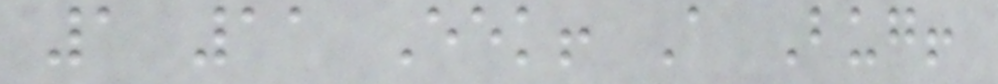1 11 Eek! A Bug!
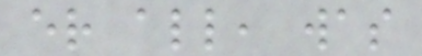er all, was
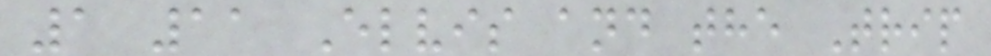1 11 Elvis and the Trip
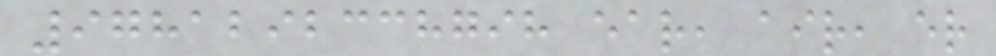9781292338798 ear, air, er
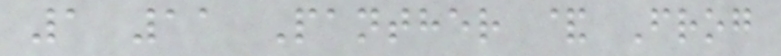1 11 Panther & Frog
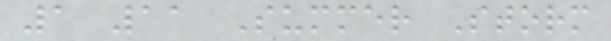1 11 Summer Storm
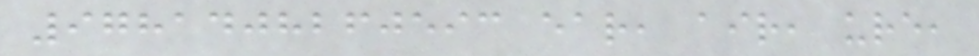9781408260593 ear, air, ure,
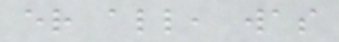er all, was
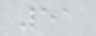51
